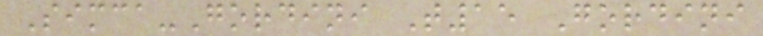Simca-Gordini T15 Gordini
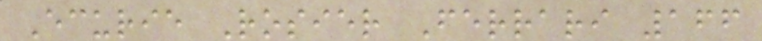Ecurie Rosier Ferrari 166
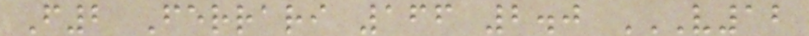F2 Ferrari 166 2.0 V12
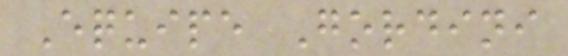Equipe Gordini
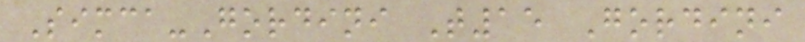Simca-Gordini T15 Gordini
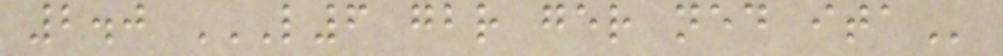2.0 L6 GBR GER NED ITA
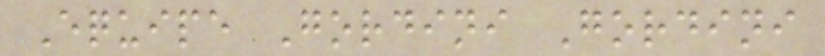Equipe Gordini Gordini
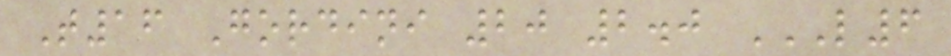T16 Gordini 20 2.0 L6
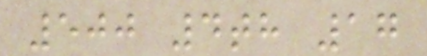500 4th 17
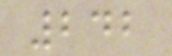242
